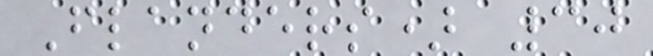Flanders) 30
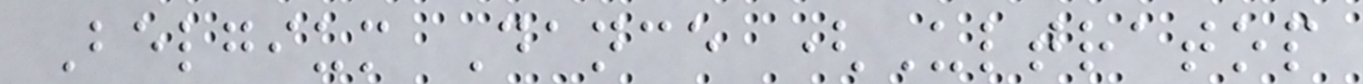Belgium Dance (Ultratop
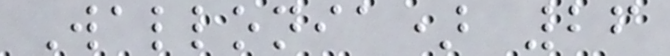Wallonia) 26
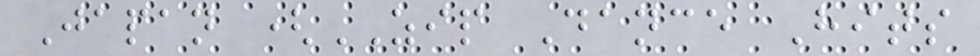Japan (ZIP Dance Hits
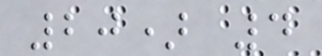20) 4
